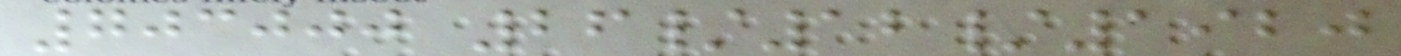703000 26/12/1920
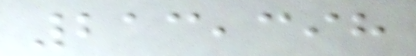213,398
